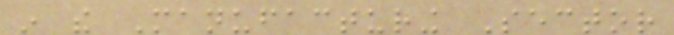in the Manufacturing Sector
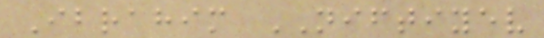Ibrahim NIFTIYEV
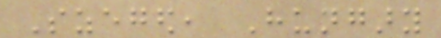Szeged, Hungary
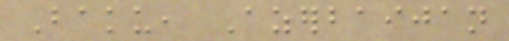Baku, Azerbaijan
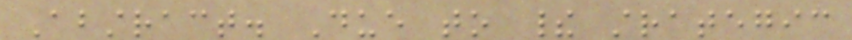Abstract. Due to their strategic
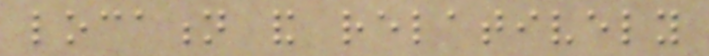location and relatively
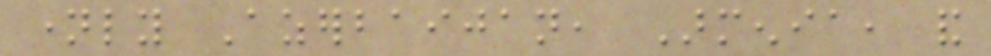namely Azerbaijan, Armenia, and
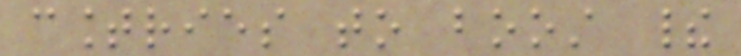countries to boost their
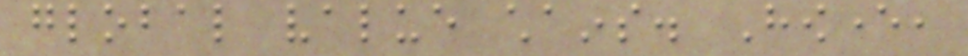global value chains. However,
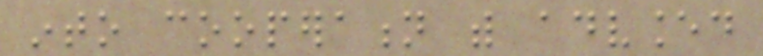into cooperation with advanced
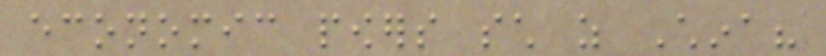economic powers such as China?
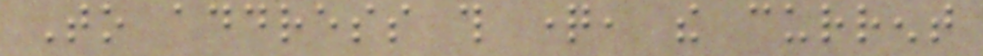To address this question, the current
